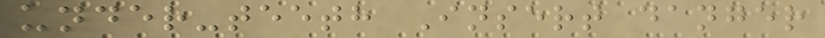under-teeth Insert danger
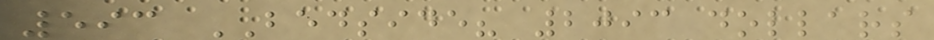593 BEDSIDE? 2093 dollars
